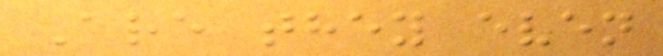Are they even
